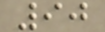90
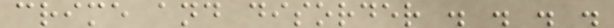crime and disorder . . . .
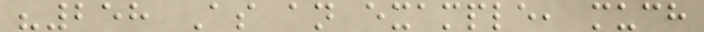"258 As an example, much
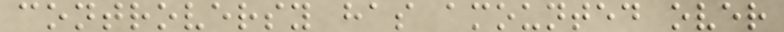controversy has amounted over
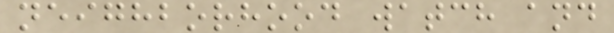neighborhood watch and
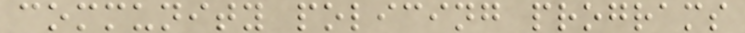community policing programs
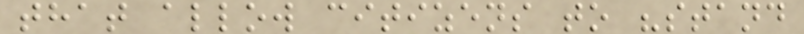that allow citizens to "stand
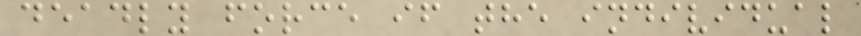deadly force if the individual
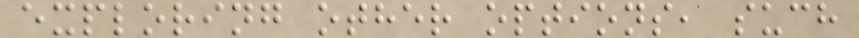exploring other options, such
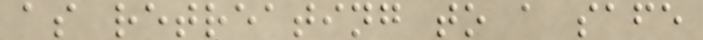as retreating to a safe
